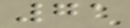71
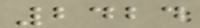2424
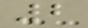2
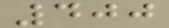400
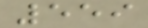559
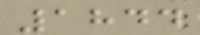1844
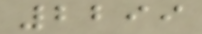2299
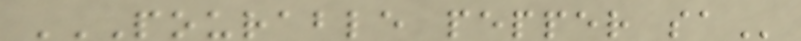POURABLE PEPPER SA
